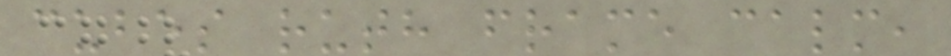cubes ruth frame calm,
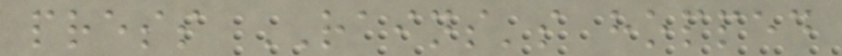press RAINS's hopped
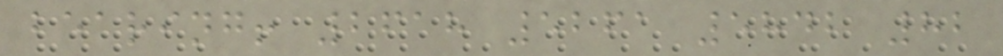bearing! 2618 5261 5842 82
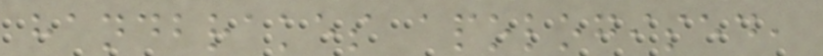handbrakes apologised,
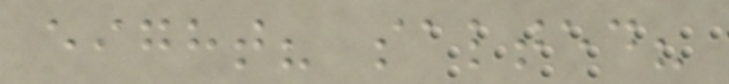eight? salted?
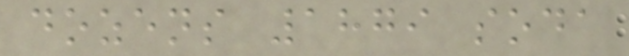dozens 1879 soda
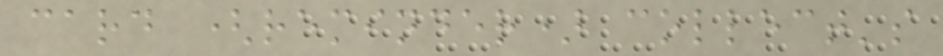card (reminder) collect's
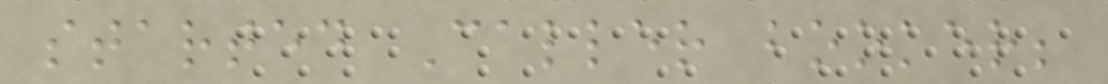started Caller booker;
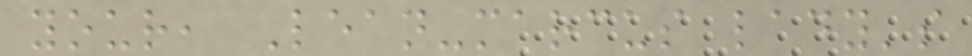your, Lean-marcus lady's
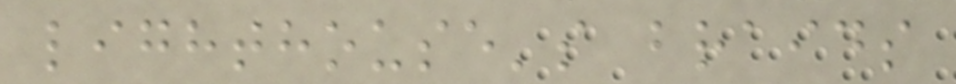lighthouse's braids
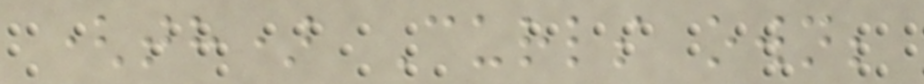(th) Curls own;
